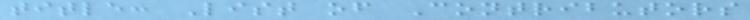title: List of Contributors
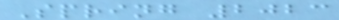Spring 2023
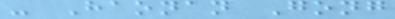- Haonan Gong
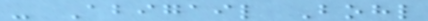- Abigail Bohl
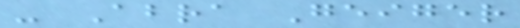- Abra Geiger
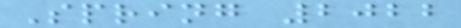Spring 2022
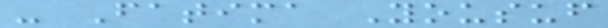- Fatima Yousuf
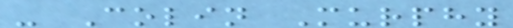- Colin Murphy
